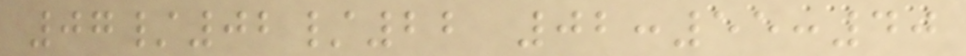07/02/22 02:55:40
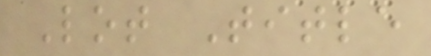Lot Title
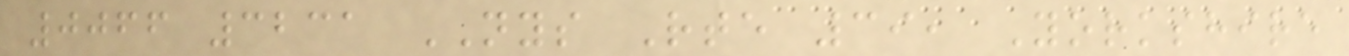0066 3231 NYS Rte 39, Yorkshire
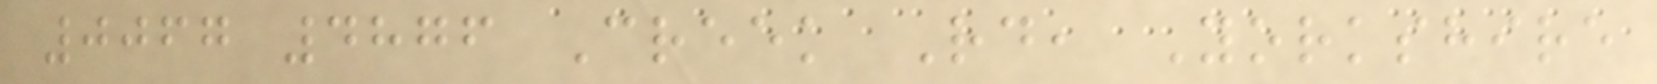0067 4876 Creek Rd, Yorkshire
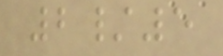2/5
